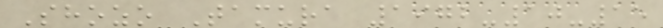Shozo Tamura 1972-10-15
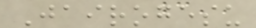Jairogesu
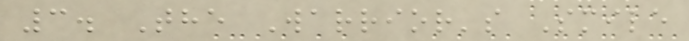3. The Warrior's Smile
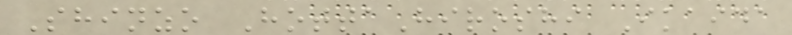Shinzo HottaHiroshi Ikaida
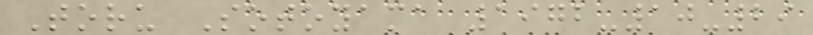Toru Sotoyama 1972-10-29
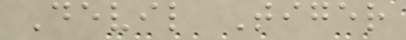Devil Tiger
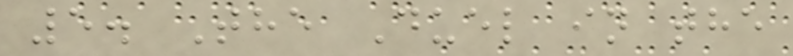5. The Duel in the
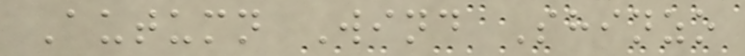Autumn Wind Shinzo
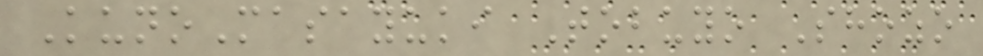KunoMasayuki Tobuyo Shozo
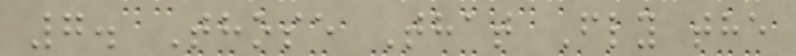7. Those That Fly the
